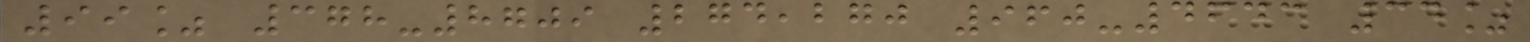99% 378-8709 274,270 960-4643 34%
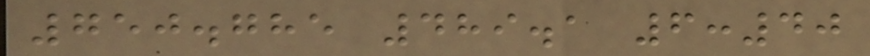750.785 489.1 6:40
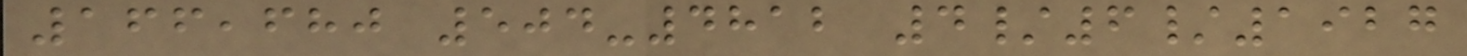166,680 504-4812 4/6/1927
